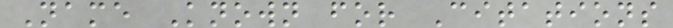Name Known for Citations
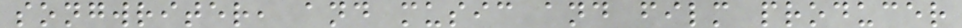songwriter, and music and film producer
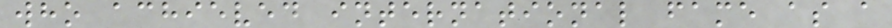who achieved international fame as a
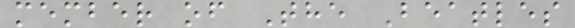member of The Beatles
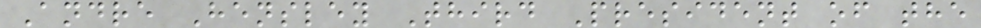Andre Hensley Third President of the
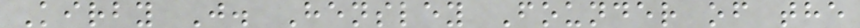Kirby J. Hensley Founder of the
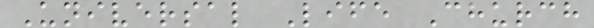Universal Life Church
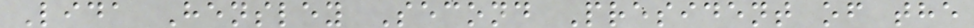Lida Hensley Second President of the
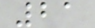21
